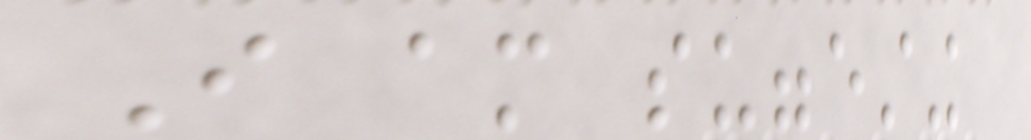I am suggesting
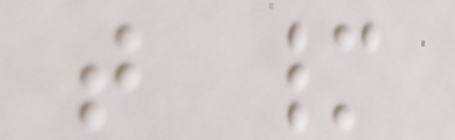that many
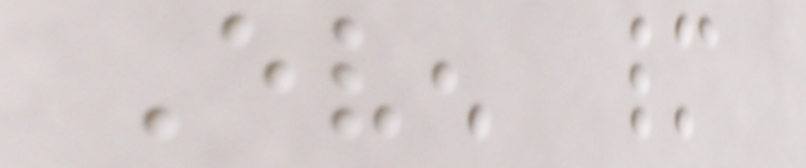Even many
